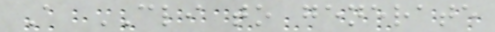A CLI to generate
